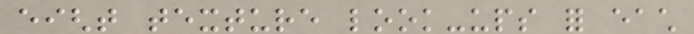eight texture look-ups for each
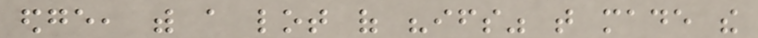edge, with a lot of "ifs" that made the
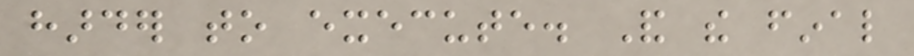harder to execute. And the final
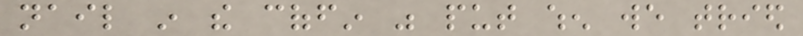nail in the coffin was put when we tried
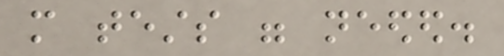more tests were needed.
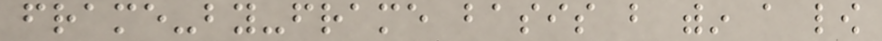frame-by-frame basis but within a low
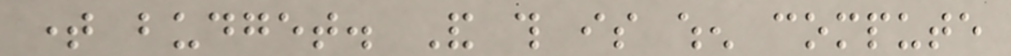time budget. And this is when compute
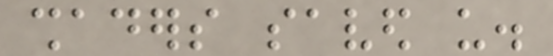shaders saved us.
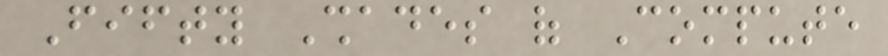Fifty Shades of Compute
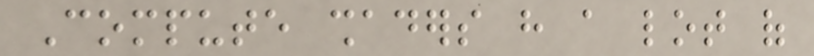Compute shaders have a lot of
